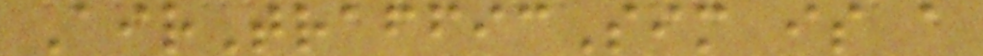AirTrafficSim is a
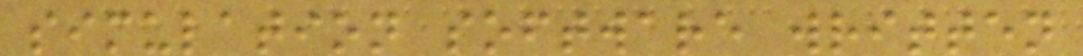simulation software written
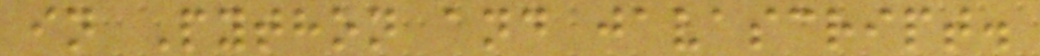in Python and javascript.
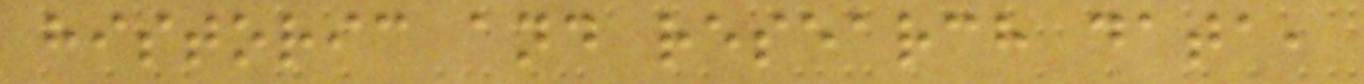historic and research data,
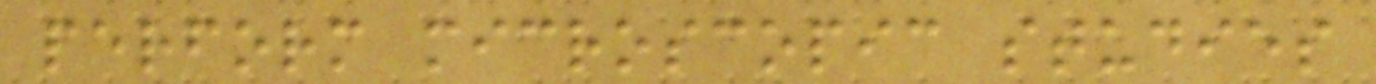perform microscopic studies
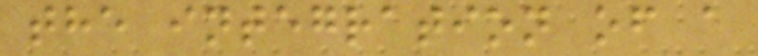the integration of a
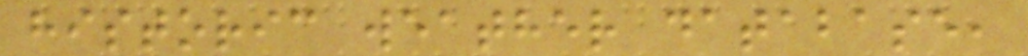historic weather database,
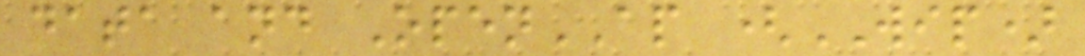data and OpenAP (WIP)
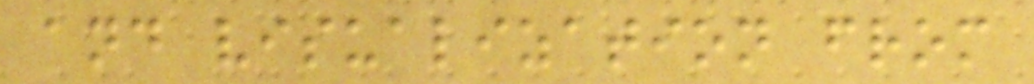and visualization from
